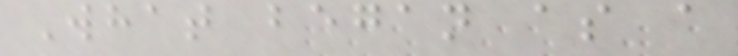What began as a
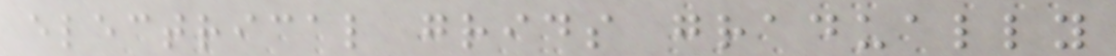electrical grids gradually
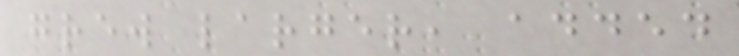grew larger, added
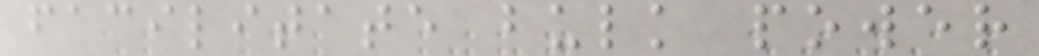facilitate bulk power
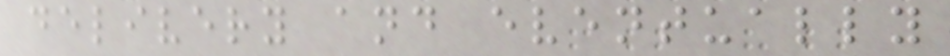delivery and eventually
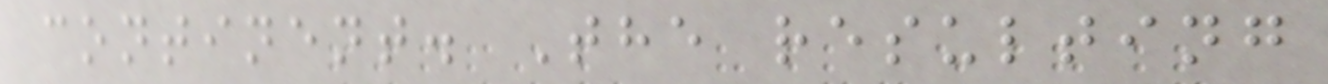continent. The resulting
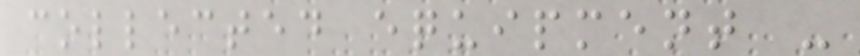collected equipment -
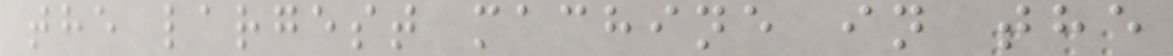the largest machine in the
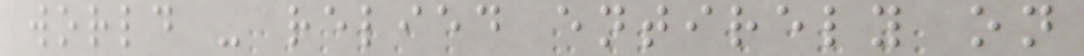world - relied entirely on
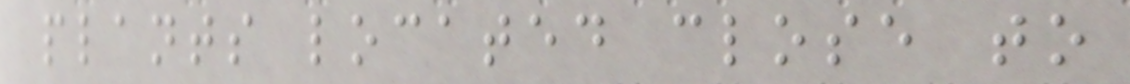plants located close to
